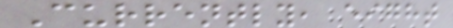Currently, eight
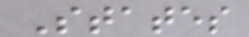States
